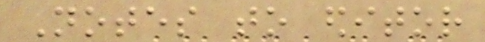Notes to editor
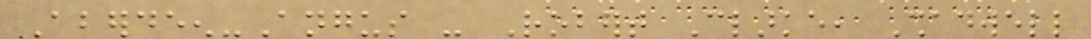Aberdeen-Angus - Robert Clarke, Shadwell
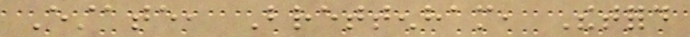Estate, Brettenham, Thetford
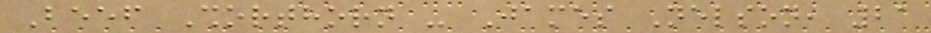Beef Shorthorn - James Nelson, 21
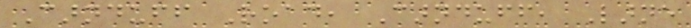Carnduff Road, Carnduff, Larne
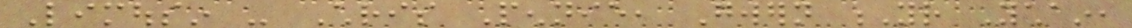Limousin - Chris Pennie, Gwern Yr Ychain,
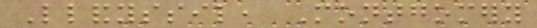Llandyssil, Montgomery
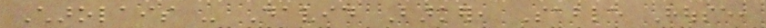Charolais - David Barker, Sable House,
